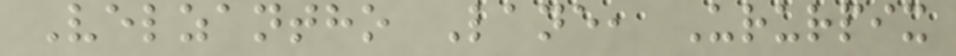Velzantho Lane, Ururpix
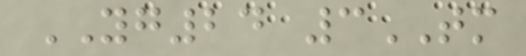YG24 3TM
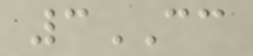3CC
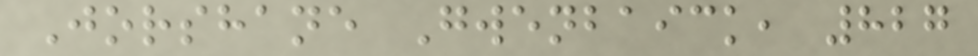Jorshane Gwenbaick, 827
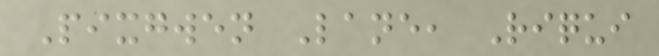Pixgwen Lane, Riqui
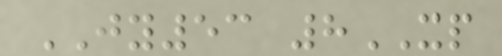JY53 8XP
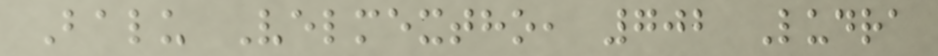Balu Velmextho, 702 Ludra
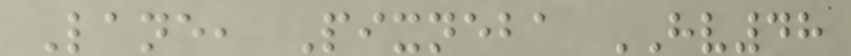Lane, Pixneba HV48
